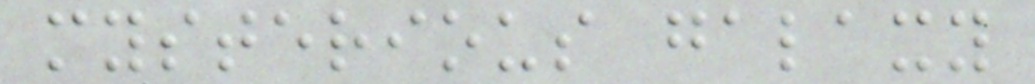mysterious galaxy
